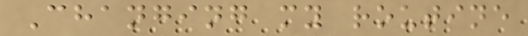Changing my routine
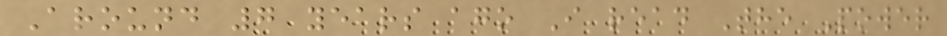Around 7 years ago I read The Power
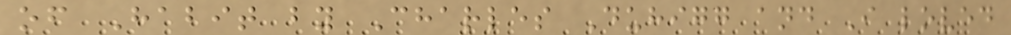of Habit by Charles Duhigg and I loved
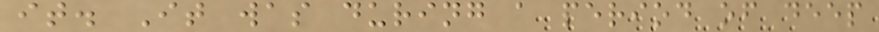it. It was during a period of deep
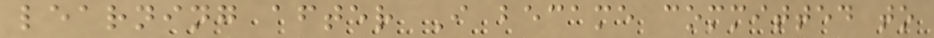learning after I became committed to
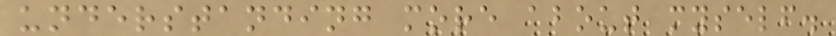understanding more about myself.
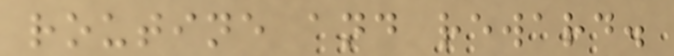routine and reward.
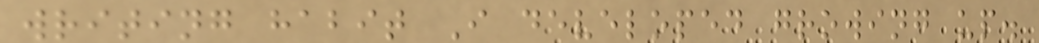writing habit I developed growing up.
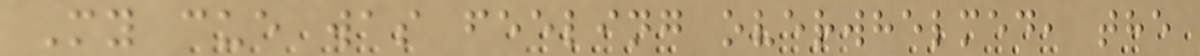My cue was feeling overwhelmed, the
